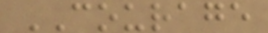COURAGE
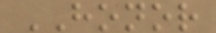HONOR
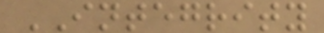INTEGRITY
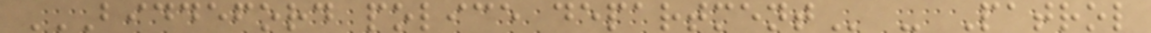BIDDEFORD POLICE DEPARTMENT - Patrol
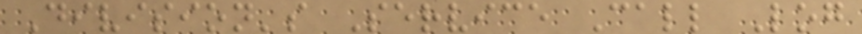Division's Service Call Log
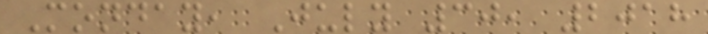Monday, July 30, 2018
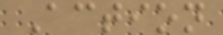Action
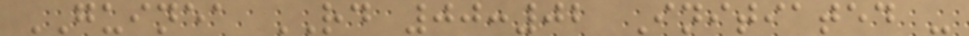GUINEA RD 00:02 Initiated -
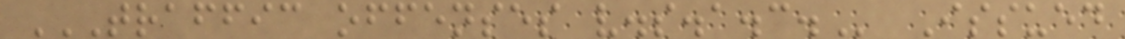TRAFFIC OFFENSES V.S.A.C. Issued
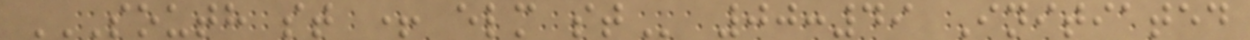SOUTH ST + ELM ST 00:49 Initiated
